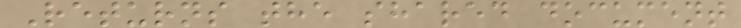Returns the shared document
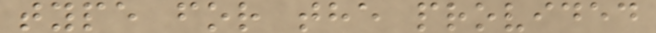type for the provided
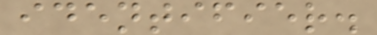identifier.
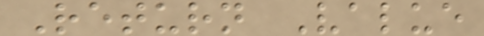Return Value
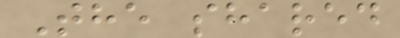The shared
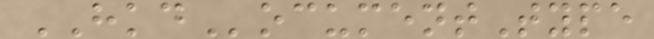HKDocumentType
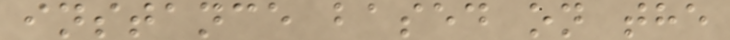instance based on the
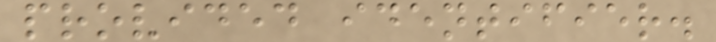provided identifier.
